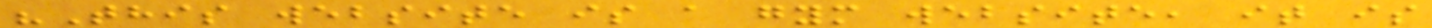"This website is a gym website, it is
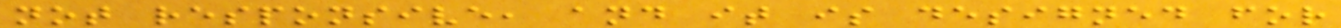not responsive, and it is designed for
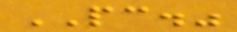PC."
